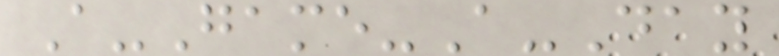A-Game-A-Day
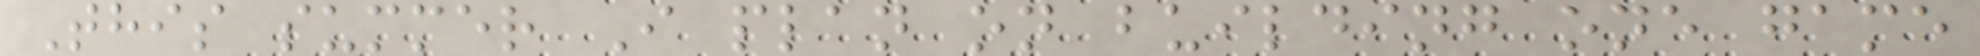This summer I plan on building one game
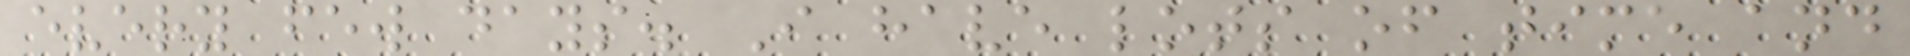every few days. I have lots of time and
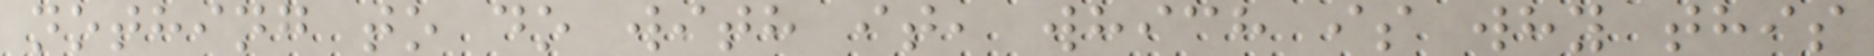nothing to do with it, which is why this
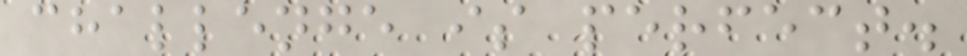challenge is perfect.
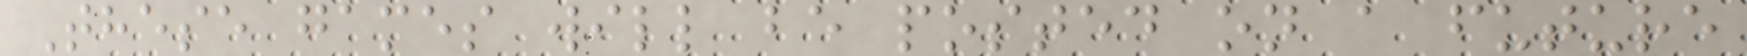These games will be posted on a future
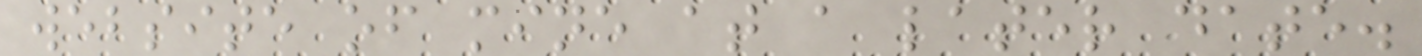website of mine at a later date.
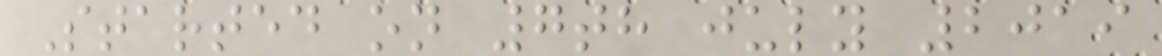Started on 7th july 2019
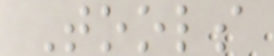Tools
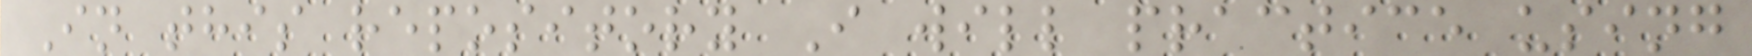In this repository I will practice using
